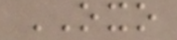OXO
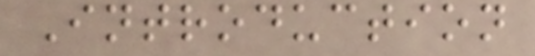Introduction
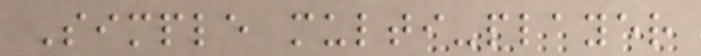Simple multi-player
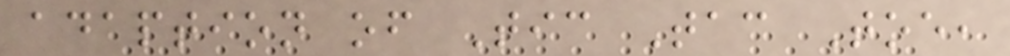adaption of Tic Tac Toe,
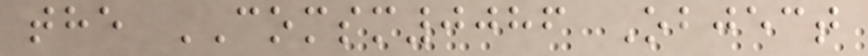the COMSM0086 Object
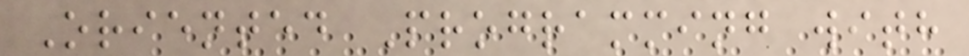Oriented Programming with
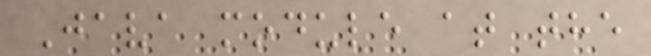Java module at the
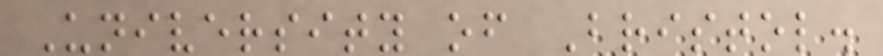University of Bristol.
